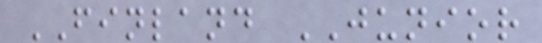FINLAND JUNIOR
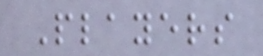Players
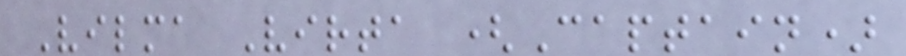Vilma Virta (Captain)
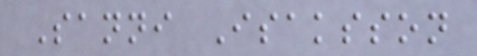Sanni Isaksson
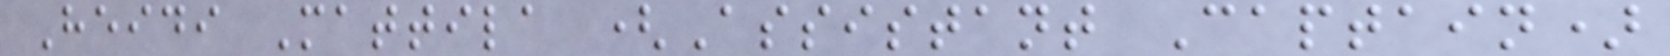Heidi Mattila (Assistant Captain)
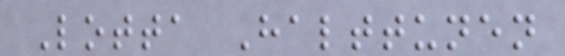Lotta Halttunen
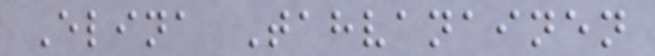Elina Tahvanainen
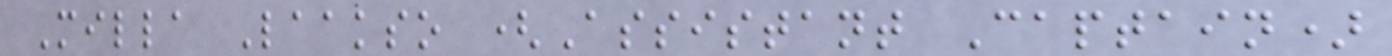Milla Laakso (Assistant Captain)
